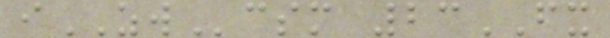iZWcsm 23FX
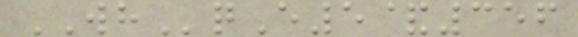WHqE5&356
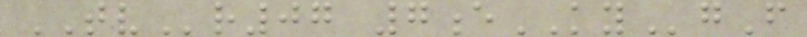TVr07 7eKYgF
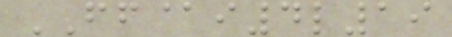FF@i4l19
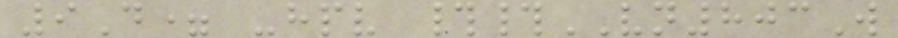9D= -hpv ##VN803W
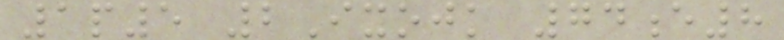1p5 2Ixojk 74e8
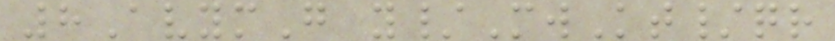8AvymG y/MwKt/qr
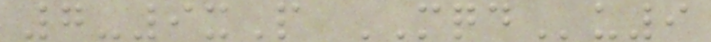7-9xP MQDu9
